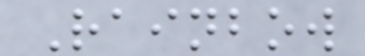Rainbow
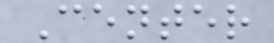Center
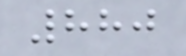880
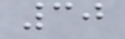30
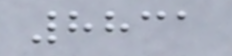8831
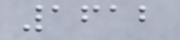1612
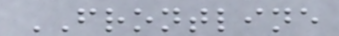FRONTLINE
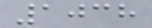1038
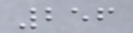256
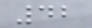42
